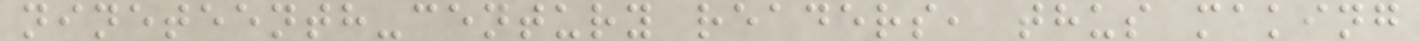nineteenth-century readers, thus making
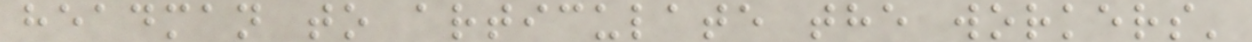headman to articulate the workers'
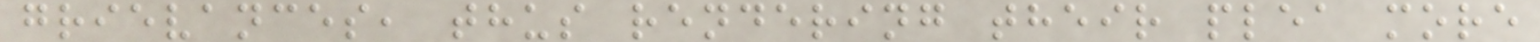grievances, thus rendering their plea more
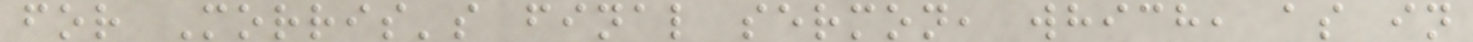for Morris's final sermon, which, as in
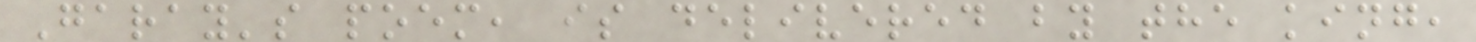Garay's poem, is delivered by the king,
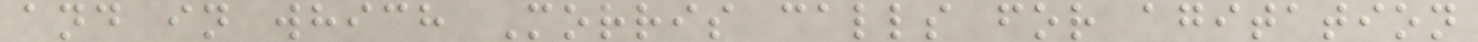and in which Morris calls for agitation
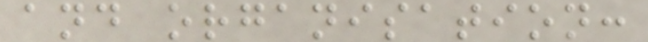and organisation:
